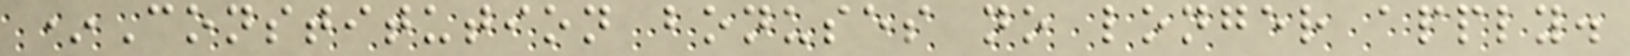*Constitution bonuses no longer apply.
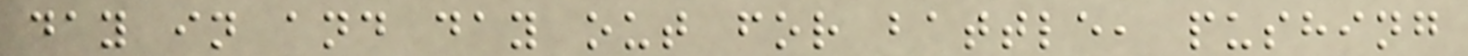day in and day out for battle, pushing
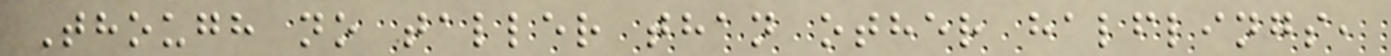Though no taller than other halflings,
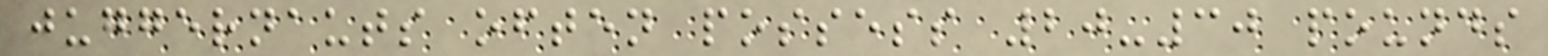juggernauts often possess 20-30 pounds
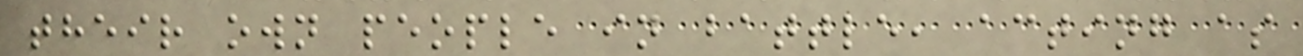their own people in battle, acting as
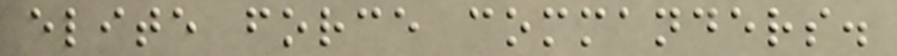elite force commanders.
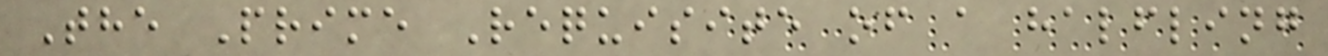The Prime Requisite of a halfling
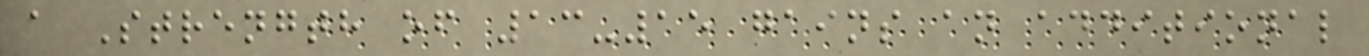a Strength of 13-15 gains an additional
